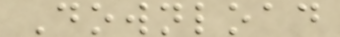Download
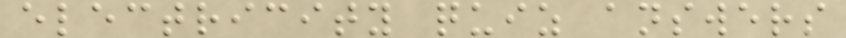electricity quiz answers
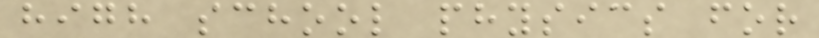high school physics for
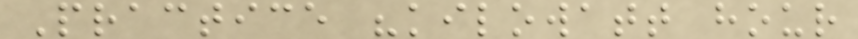Practice "kilowatt hour
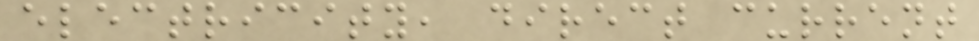electricity, direct current
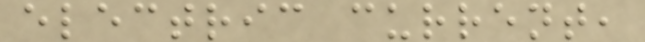electric current,
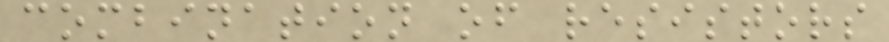combination of resistors
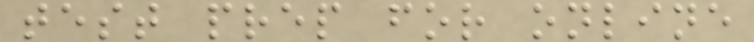test prep for online
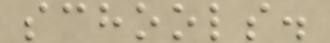schools.
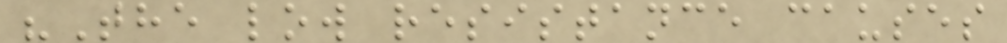"The low resistance causes
